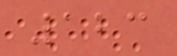123
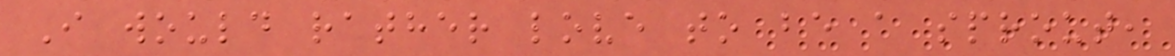I would rather love to be a sprout,
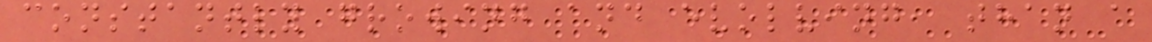constantly growing and evolving, than a
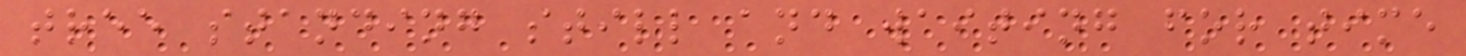tree standing still and waiting for time
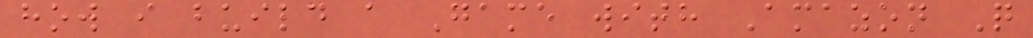how i build a Game with Amazon Q
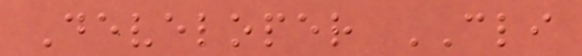Developer CLI
